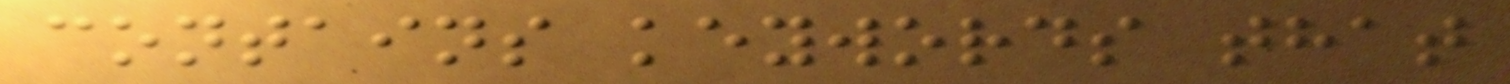contains keywords that
